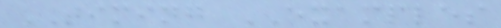TIMING EXAMPLES
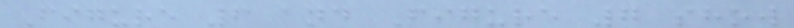Figure 6 and Figure 7 show
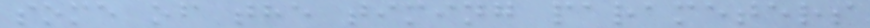some of the timing parameters
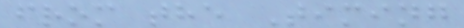from the Timing
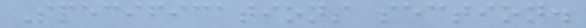Specifications section.
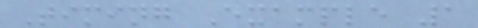Timing Example 1
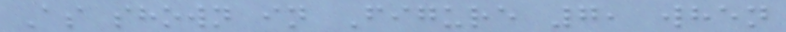As shown in Figure 7, when
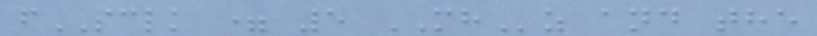fSCLK = 5 MHz and the
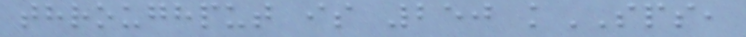throughput is 250 kSPS,
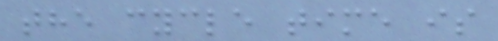the cycle time is
